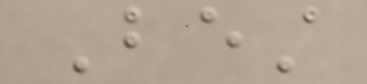Best
